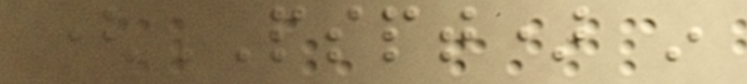(PSPT) in
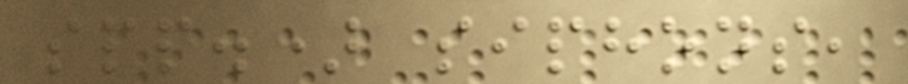spp.) siphons,
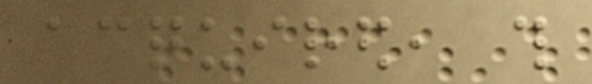acquired, this
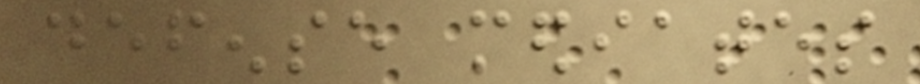defense mediates
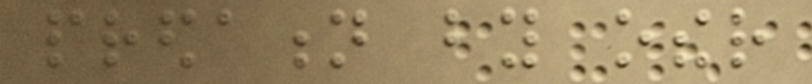predation by other
